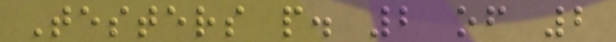Testers p. 2 of 2
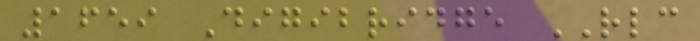1659 Digibridge RLC
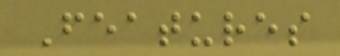Features
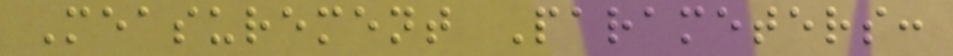Measurement Parameters:
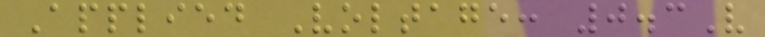Applied Voltage: 0.3V
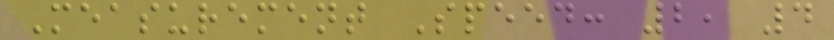Measurement Speed: 2, 4
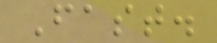Fast.
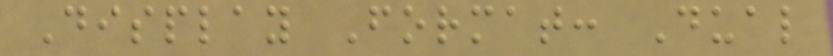Display Format: Dual
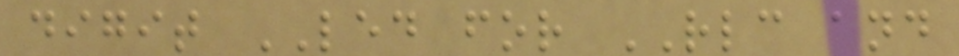digit LED for RLC and
